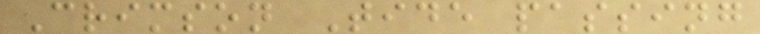Crimson Tide passing
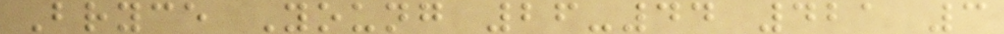Bryce Young 26-44 421 3
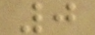0
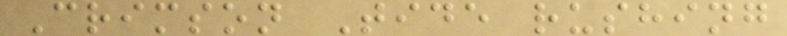Crimson Tide rushing
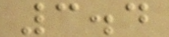3.4
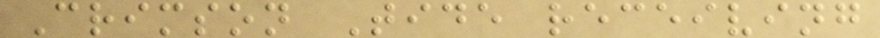Crimson Tide receiving
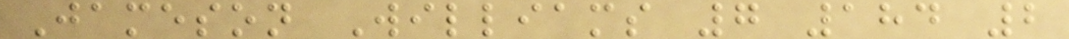Jameson Williams 7 184 2
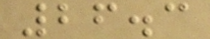26.3
